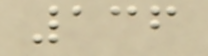136
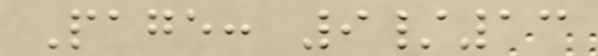Page: 9/13
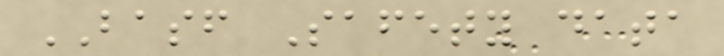BASF Safety data
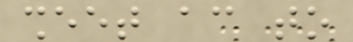sheet according to
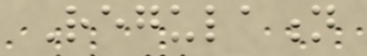Regulation
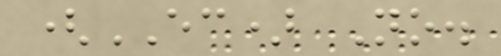(EC) No.
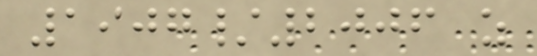1907/2006 as
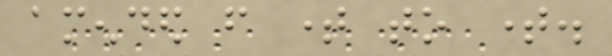amended from time to time.
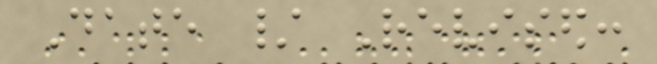Date / Revised:
